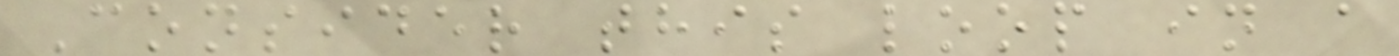Consider this loop in a
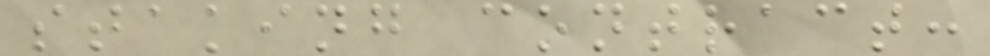staking contract:
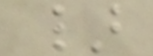}
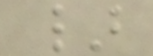}
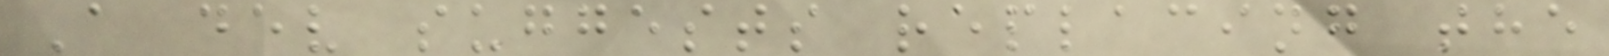A dev suggests replacing the
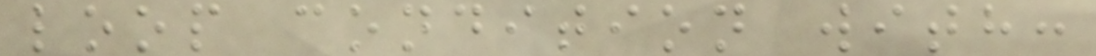loop condition with:
